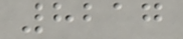8217
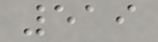519
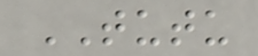TUTU
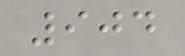904
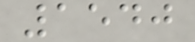1540
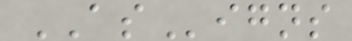ASigns
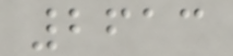2613
